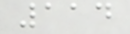114
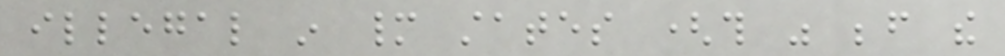illegal in many states (this was before the
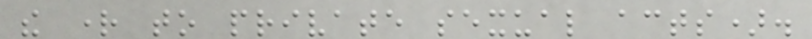the right to private sexual acts).
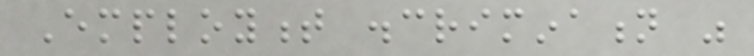Employment discrimination was
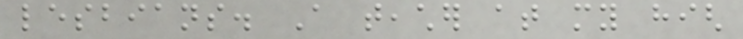lesbians. A teacher at my high
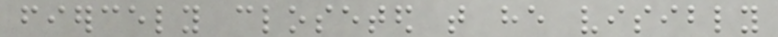fiercely closeted that he visibly
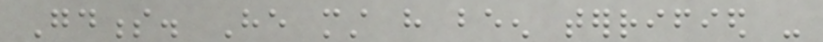Goodness. He must have been terrified -
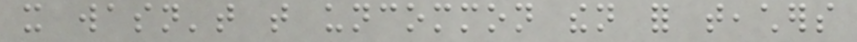it wasn't that uncommon then for teachers
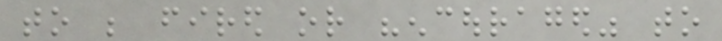to be fired or "encouraged" to
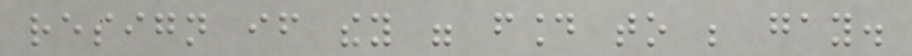resign if they were found to be gay.
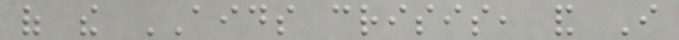of the AIDS crisis, and I
